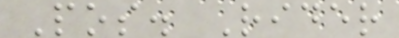Pos. Rider
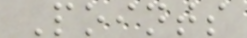Points
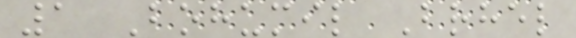1 Bohumil Brhel
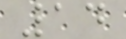14
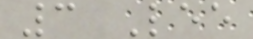3 Lee
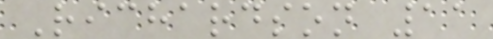Richardson 11
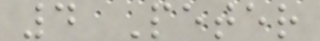4 Peter
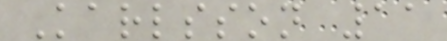Karlsson 11
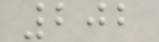202
